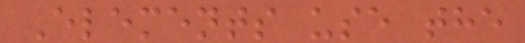Elements use the
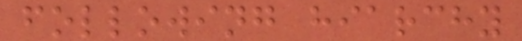following hiarchy
